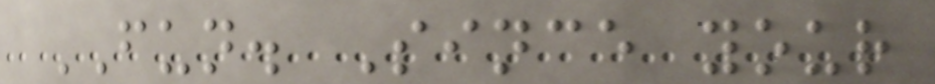FUN. Since your
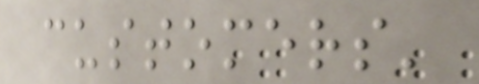customers'
